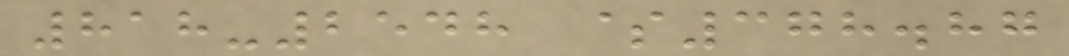818-2548 $378.87
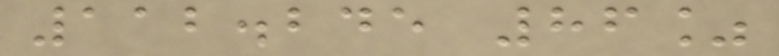112.245 86%
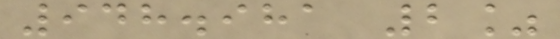948.981 2%
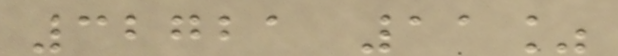32721 11%
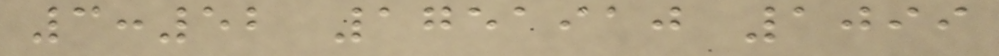3:52 1751910 1099
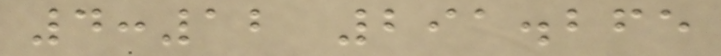4:12 291.265
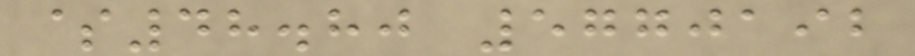$48.80 5770192
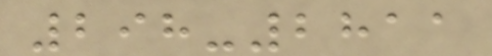298-2811
